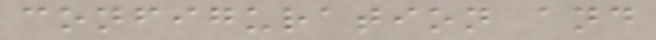configuration and
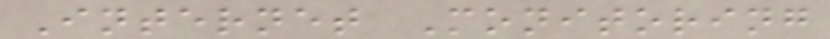Internet Monitoring
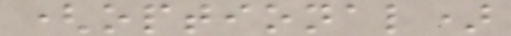(optional)
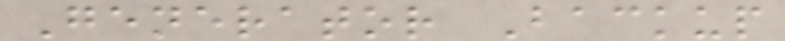Generator Backup
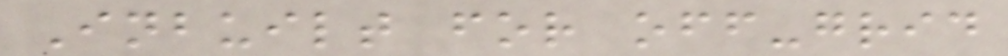Inbuilt for off-grid
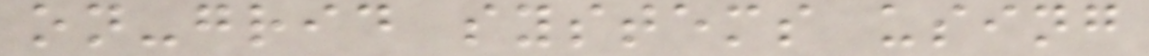on-grid systems using
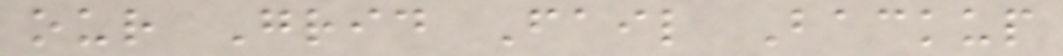our Grid Fail Backup
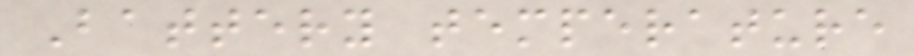Battery temperature
